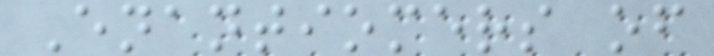Enantiomers of
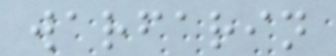warfarin
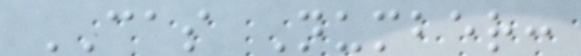CAS Number:
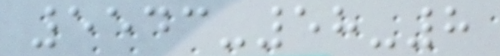5543-58-8
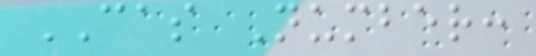CAS Number:
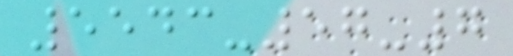5543-57-7
